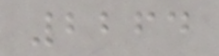2264
